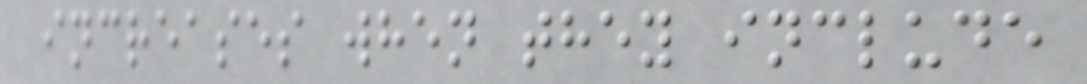increases when they include
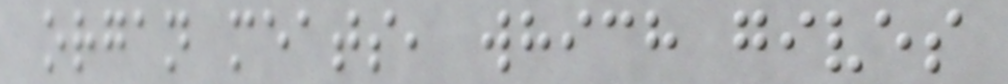organ meats, which gives
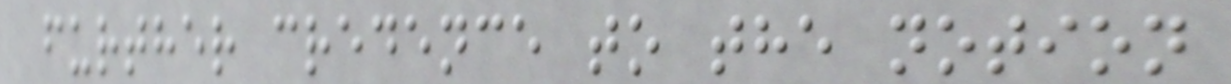further credence to the notion
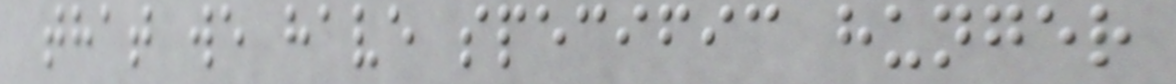that we have specific hunger
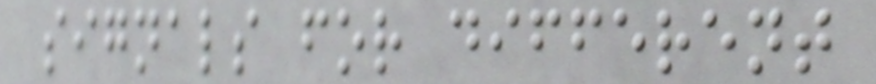signals for different
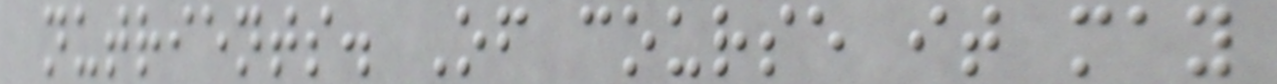nutrients. Of course it may
